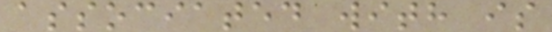associated with is
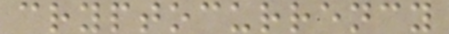cryptocurrency
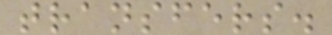transfers.
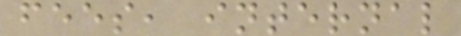fees, internal
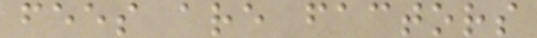fees are factors
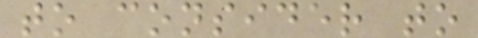to consider to
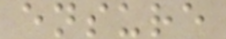ensure
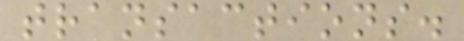transactions.
